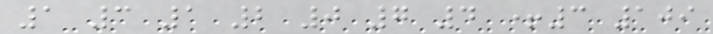1 3 1 2 0 7 4 +3 109
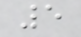5
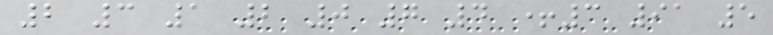2 3 1 2 0 7 4 +3 91 5
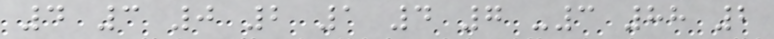4 3 0 2 1 4 7 -3 88 2
